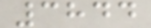3844
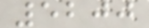5200
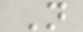N
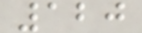120
